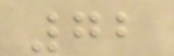72
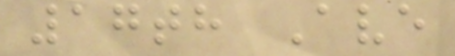17th Ave
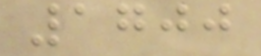1700
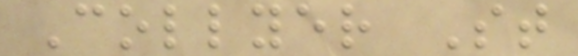Collyer St
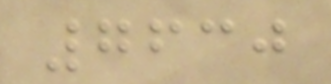7630
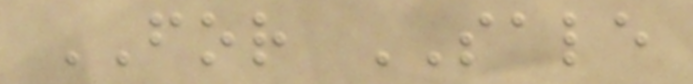FOR SALE
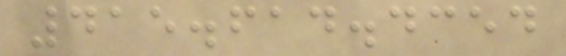415.614.4354
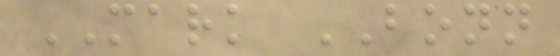MARK BONN
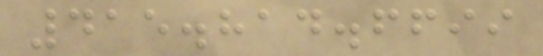415.814.6699
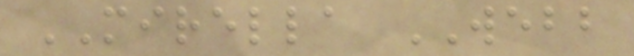MIRELLA WEBB
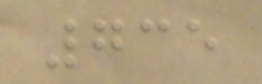735
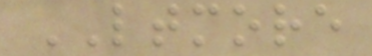LTMORE
